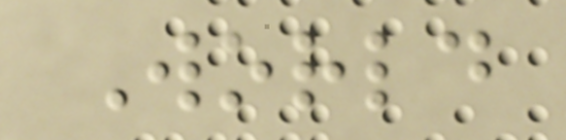World
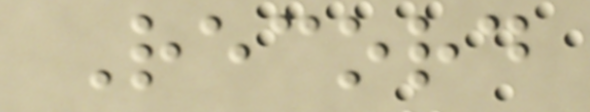Record
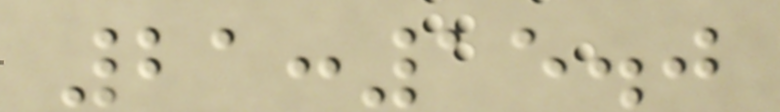21:15.0
